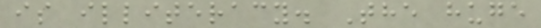is illiteracy. The huge
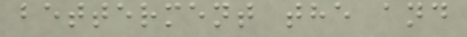betterment the and
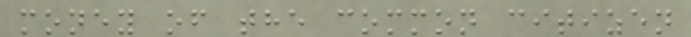money of the common citizen
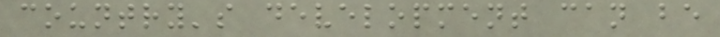country's development can be
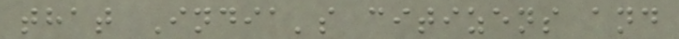that India's citizens and
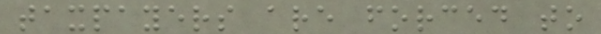taxpayers are forced to
